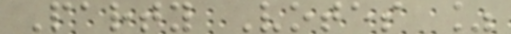Party Votes %
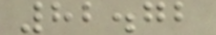82.72
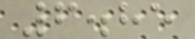6.85
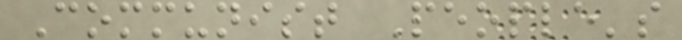Communist People's
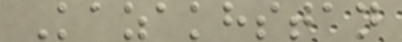Kazakhstan
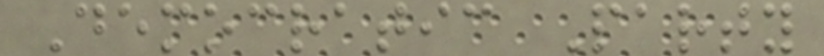Democratic Party
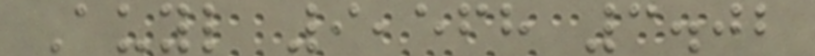Auyl 9,568 3.02
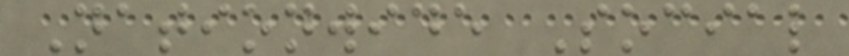Nationwide Social
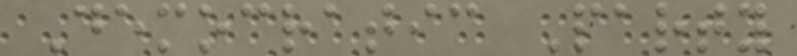Democratic Party
